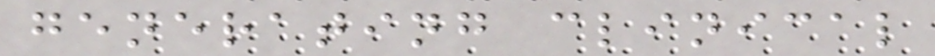generating clinical
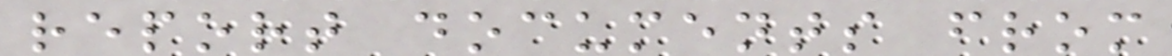report documents from
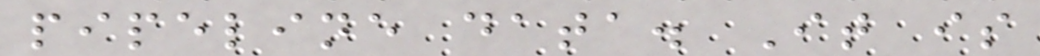pipeline data. It is
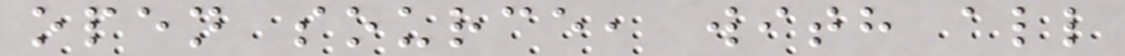open source, with all
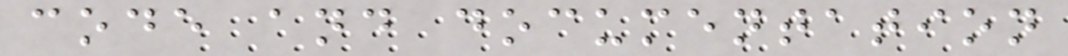code and documentation
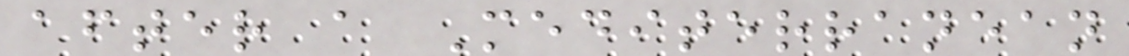after a Mediterranean
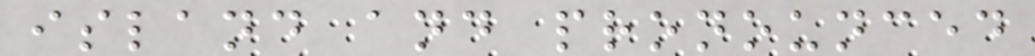island and pronounced
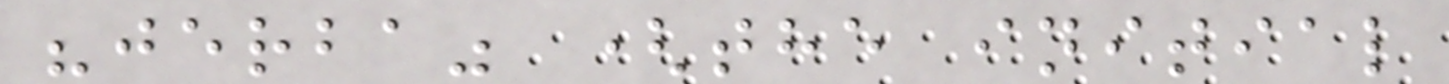"jerba" (the initial
